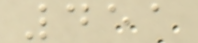451
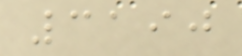3190
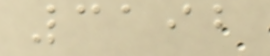3192
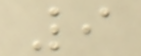9
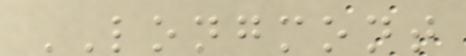LONGMONT
